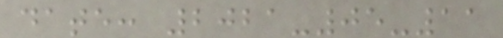date: 2021-05-11
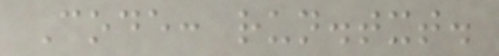Code: run.txt.
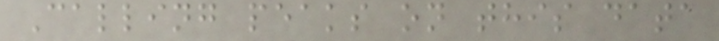Calling peaks on this data
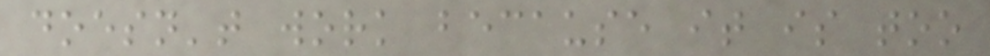doesn't work because it is too
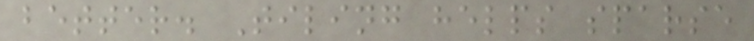better. Tiling helps sparse
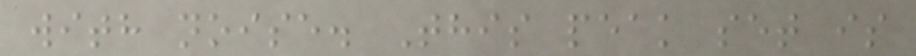with noise. This peak set is
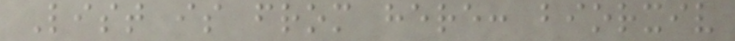List is from here: biorxiv
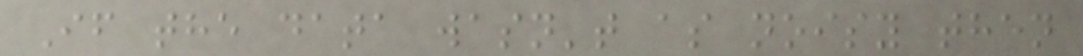If the data wasn't as noisy then
